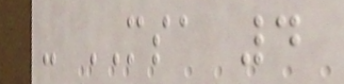- MSA 4
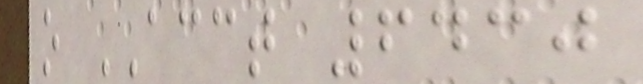o ACCT 6430
